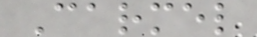Carmel
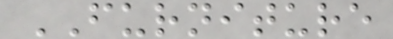FURNITURE
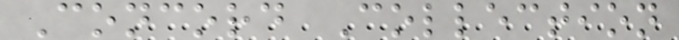Concord Collection
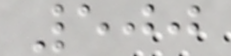500
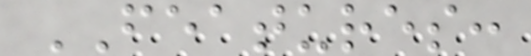FEATURES:
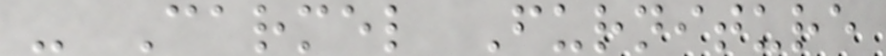- Carmel Furniture
